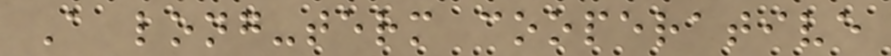A long-term cooperative
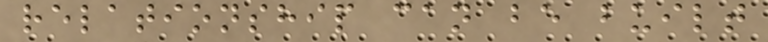relationship can be built
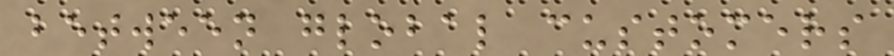between global customers
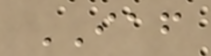IAF
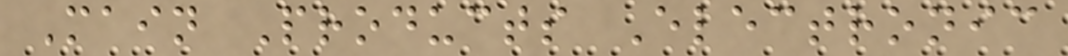Main Products Electronic
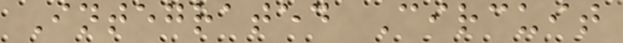Integrated Circuit
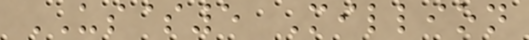US$5 Million
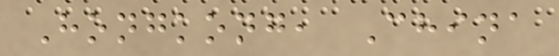Hongkong, China
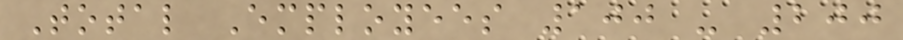Total Employees 100 - 200
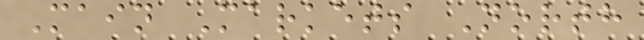Main Markets North
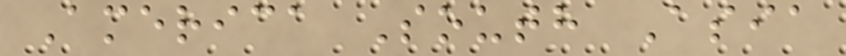America South Asia
